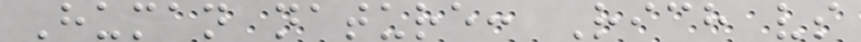Human nature: Rich vs
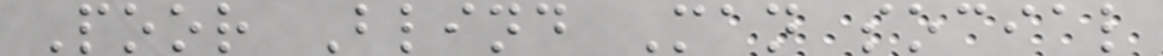Poor Blind Man social
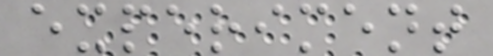experiment
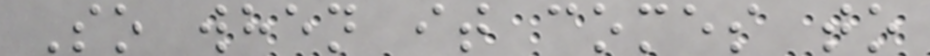So when it comes to
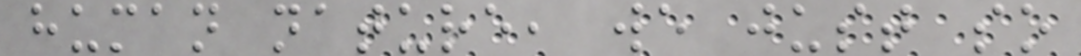human nature, we just so
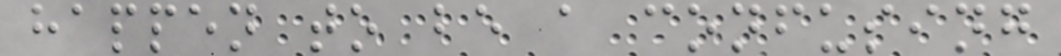happen to be a confusing
